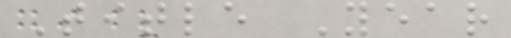Title Year
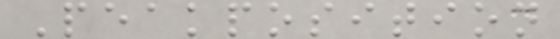Peakposition
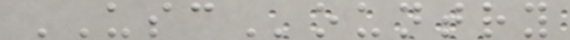USCountry
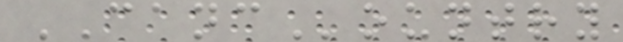CANCountry
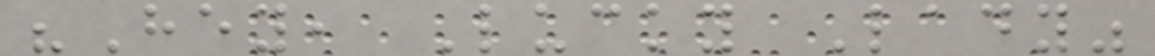"Hey, Lucky Lady"
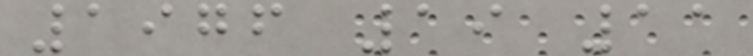1976 19 11
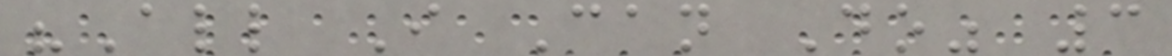"All I Can Do" 3
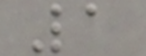1
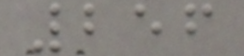256
